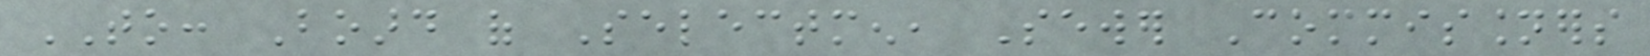TO: Board of Selectmen, Sewer Commissioners
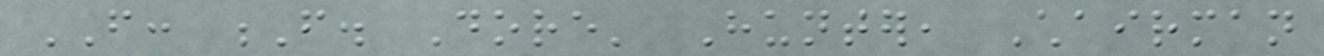FROM: F. Dore' Hunter, Chairman
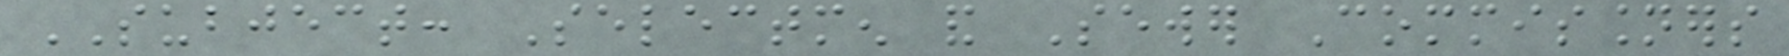SUBJECT: Selectmen and Sewer Commissioners
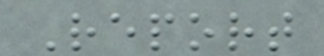Report
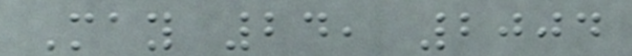May 24, 2004
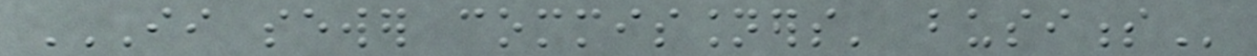II SEWER COMMISSIONERS' BUSINESS
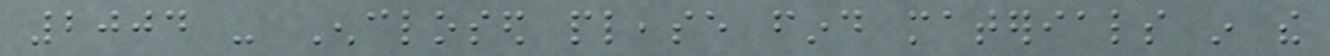2004 - Enclosed please find materials in the
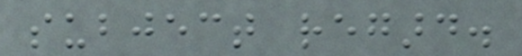subject regard.
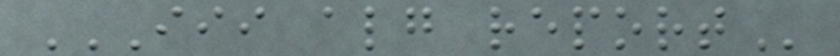III ALG REPORT
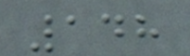148
